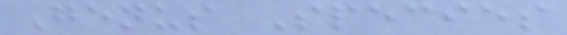Genus Species
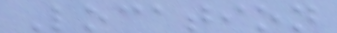Location
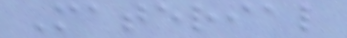Material
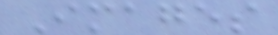Images
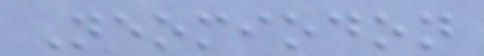Neomiodon
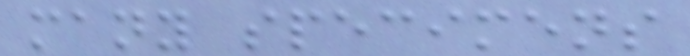many specimens
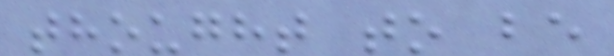thought to be
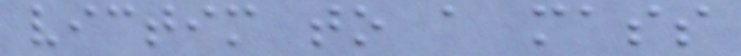victim to a mass
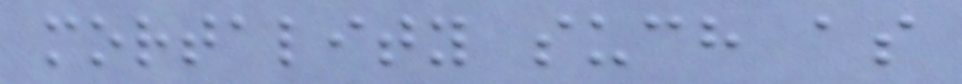mortality such as
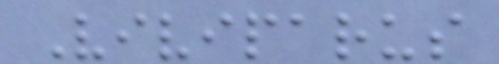Viviparus
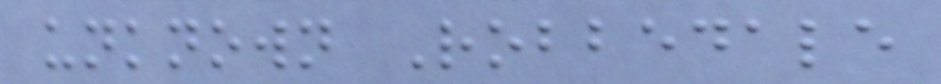unknown Robbedale
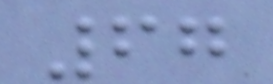67
